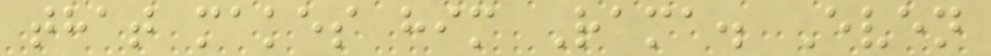that makes him Rama. Even
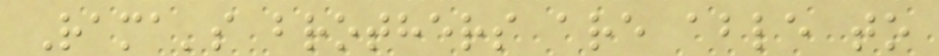Rama's brothers are able to
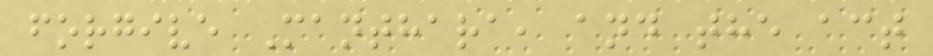forgive Manthara, and the act
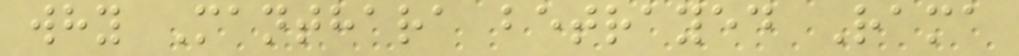why Manthara betrayed Rama
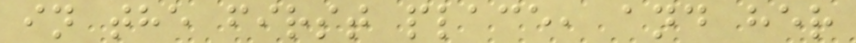in the first place, and her
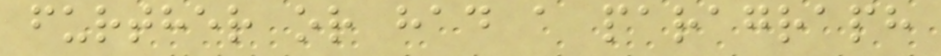further or had a paragraph
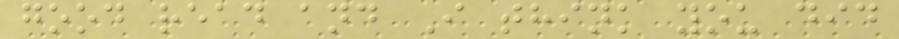good read and I think you did
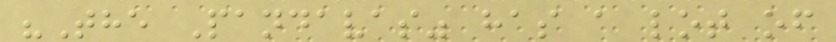"The Pandavas" has a lot of
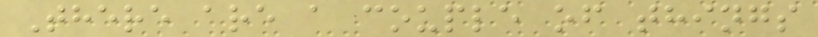There are a couple of things
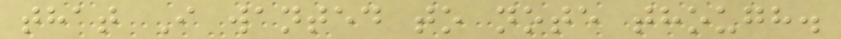that I wanted to note though.
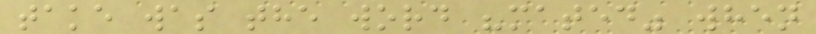take was the word "mated" when
